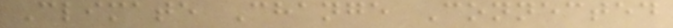Climate Change Connected
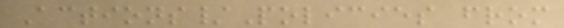Actions/Policies from
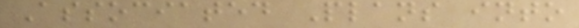Associated Plans into
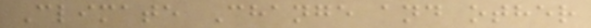Climate Change and other
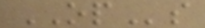OPs
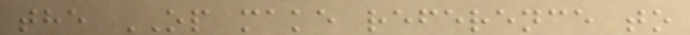the OP make reference to
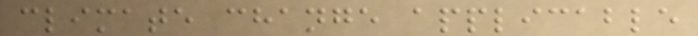climate change applicable
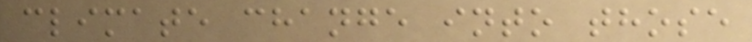climate change into those
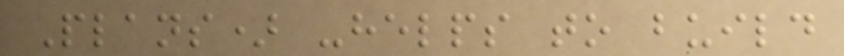Plans) -helps to build
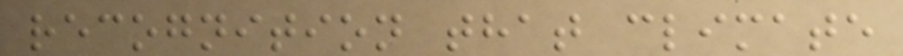recognition that climate
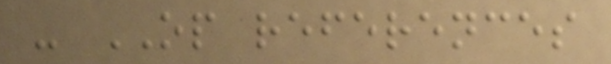- OP references
